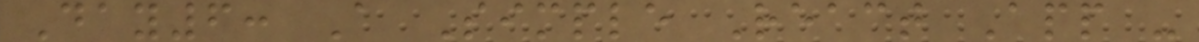Day6: A Simple React App -
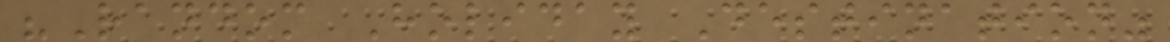"Random Holiday Destination"
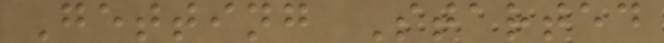Getting Started
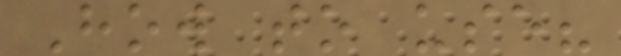How to use?
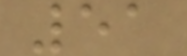51
